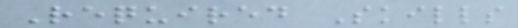Required Skills
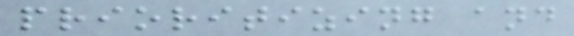prioritizing and
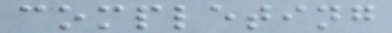completing
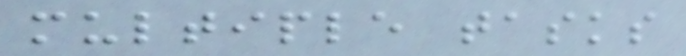multiple tasks
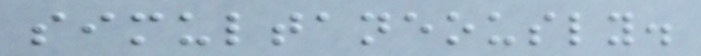simultaneously.
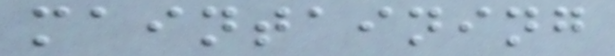maintaining
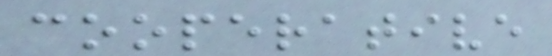cooperative
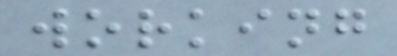working
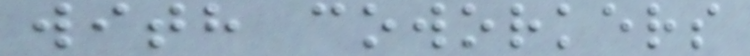with coworkers
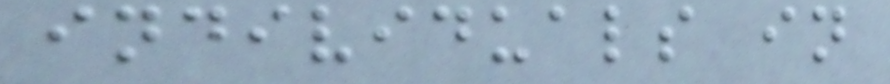individuals in
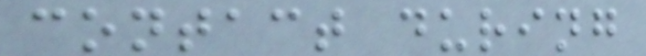contact during
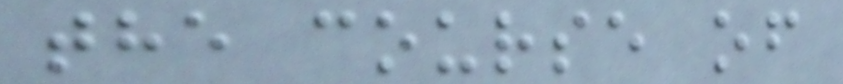the course of
